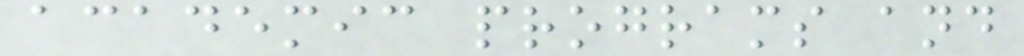academic programs and
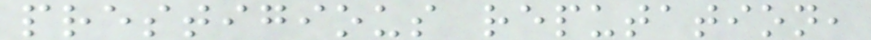prestigious reputation,
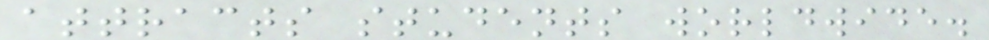attracts students worldwide.
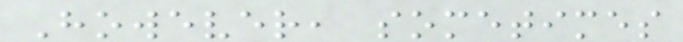However, sometimes
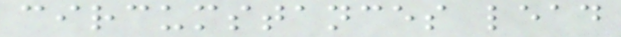circumstances lead
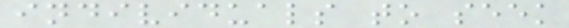individuals to seek
